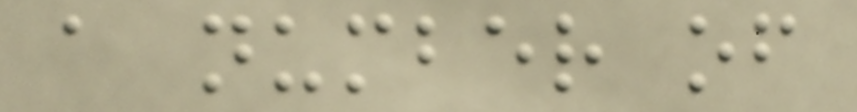a number of
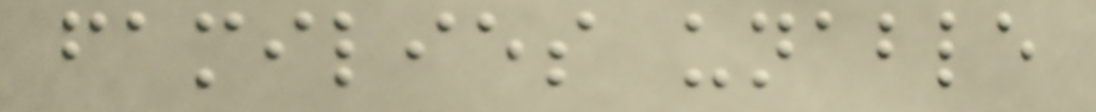families unable
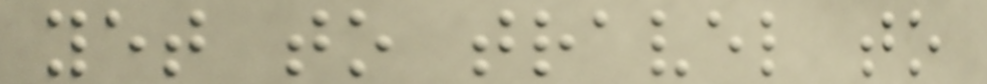yet to travel to
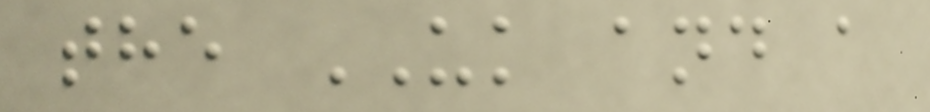the UK and a
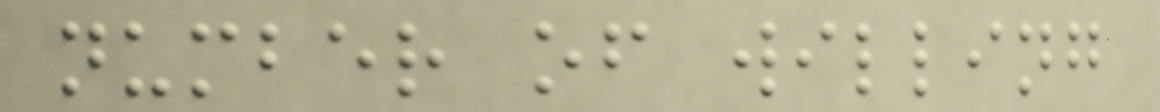number of willing
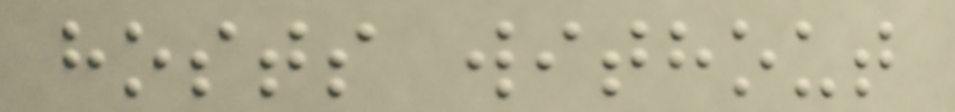hosts without
